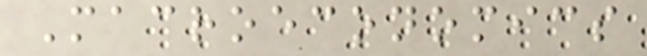Macroeconomics
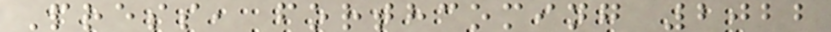Press, forthcoming 2022
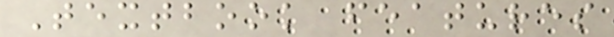Textbook features
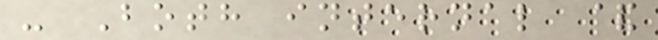- Both internal &
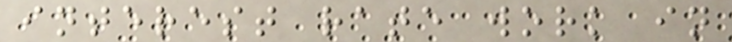interest rate work in
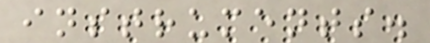instruments.
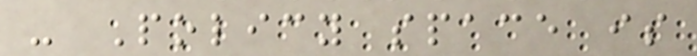- Policy space is
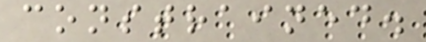constrained.
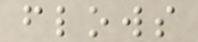flows
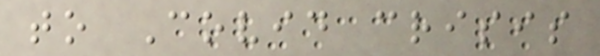to Covid crisis
